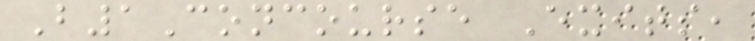B1Concourse Exits,
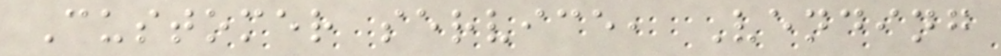Customer service, Vending
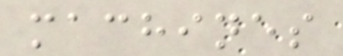machines
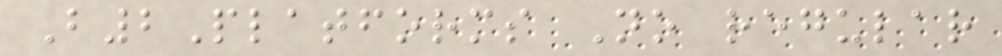B2Platforms No regular
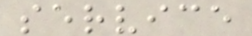service
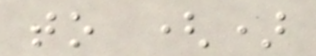to ()
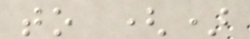to ()
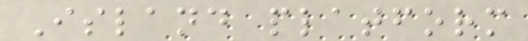Island platform
